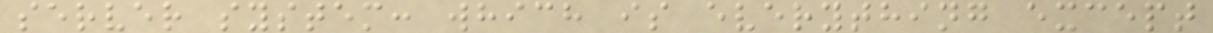server system: which is everything except
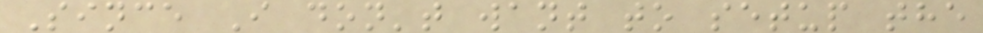Since I don't want to setup the
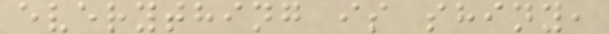everything is shiny,
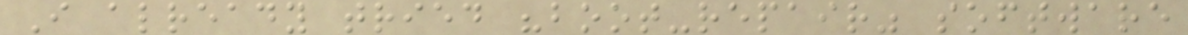I already tried "boot-repair" software
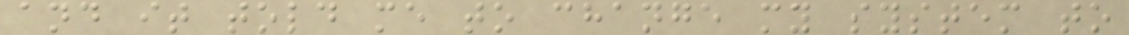and it told me to change my system to
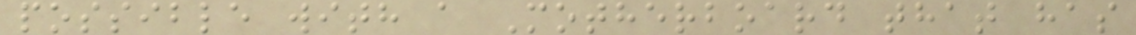possible with a Motherboard that has
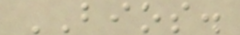BIOS.
